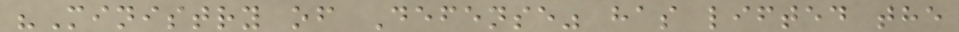"Ministry of Defense" has lifted the
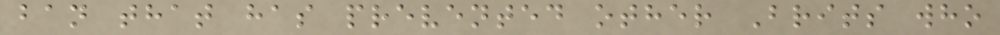ban that has prevented other Brits who
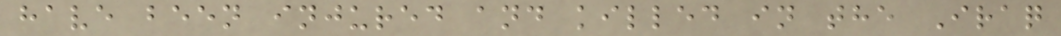have been injured and killed in the Iraq
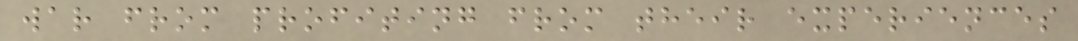war from profiting from their experiences
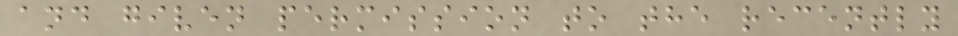and given permission to the recently
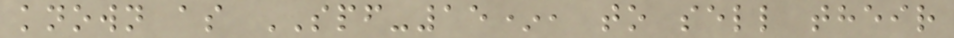known as SPF-15*, to sell their
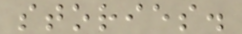stories.
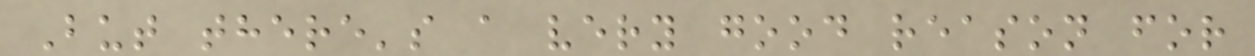But there's a very good reason for
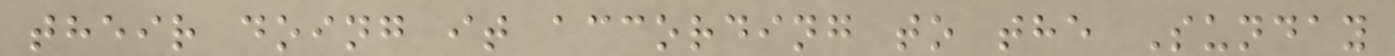their doing it according to the Sunday
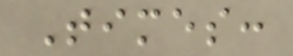Times:
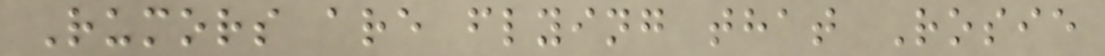Rumors are flying that Rosie
